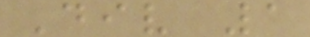Div 1
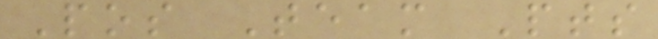Pos Team Pts
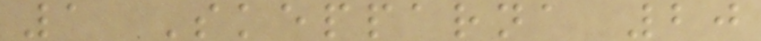1 Skepparna 20
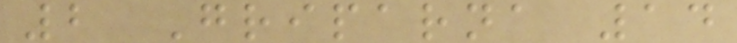2 Griparna 14
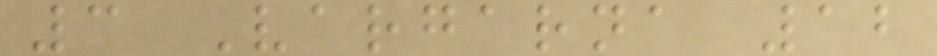3 Vargarna 12
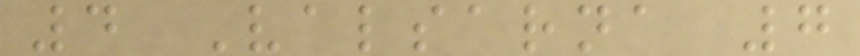4 Valsarna 7
